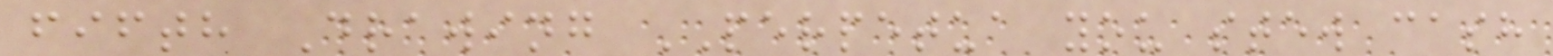fifth Drawing PERPETUA you stew cash
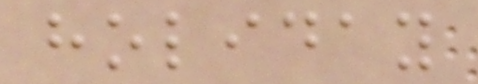holiday
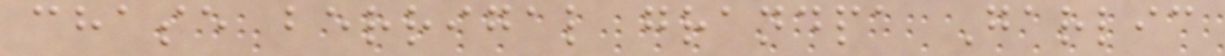chase berrigal grandpa Garlic
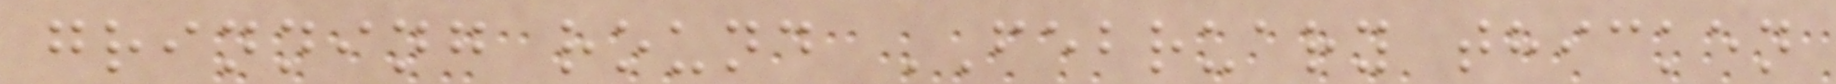grinning round FEBRUARY thicken
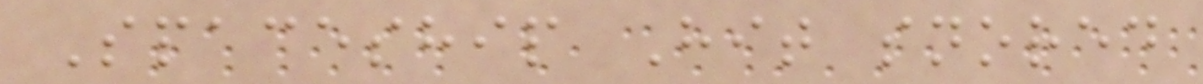Spaceship Hit snored
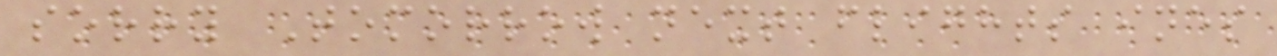sorry Tomorrow next flights ines
